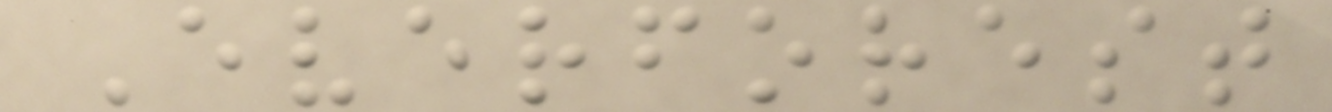Everforest
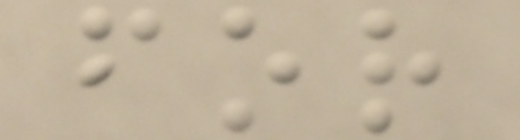for
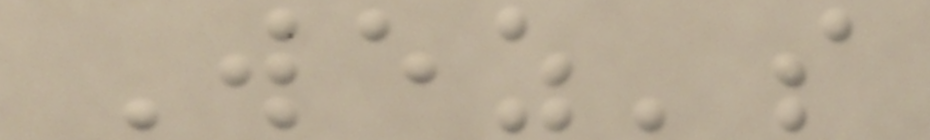Wez's
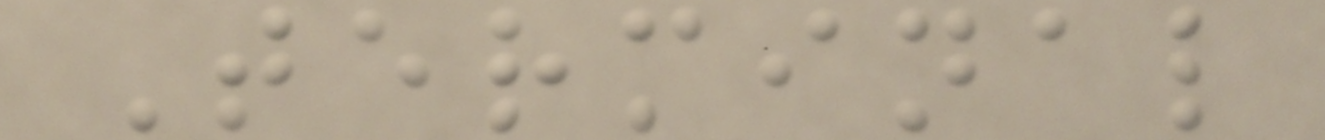Terminal
